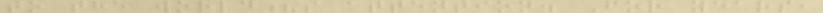to the world?s attention. For years,
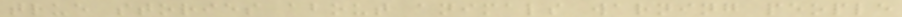true stories about animals warning people
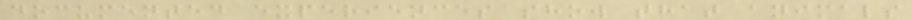documented experiences show that animals
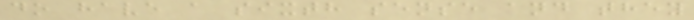do have a sixth sense and they
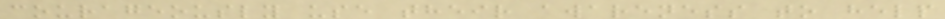courageously use their awareness to help
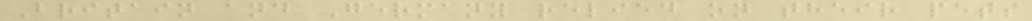Britain and Germany relied on their pets
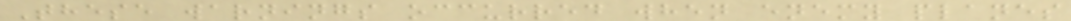These warnings occurred when enemy planes
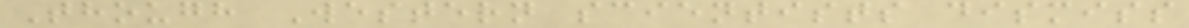Though Western scientists dismiss
